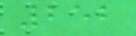252
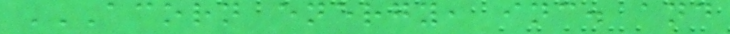ACORN ENERGY, INC. AND
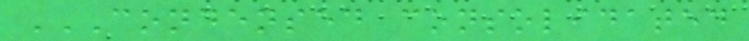CONDENSED CONSOLIDATED
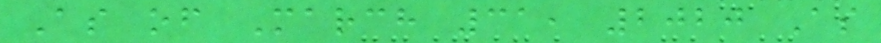As of March 31, 2020 As
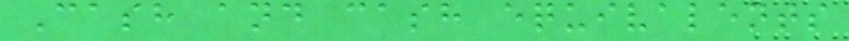Cash and cash equivalents
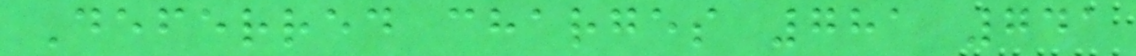Deferred charges 781 741
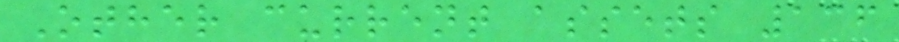Other current assets 136
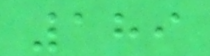189
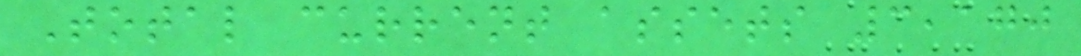Total current assets 3,170
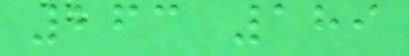263 189
